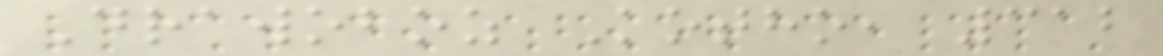Drawoboz Kotho, 312
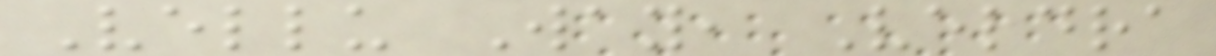Vellu Way, Veldra
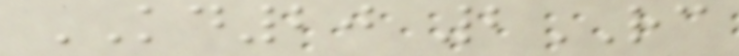KD20 2RC
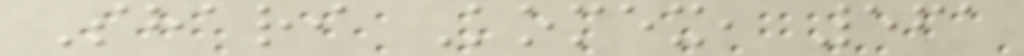Shari Komex, 561
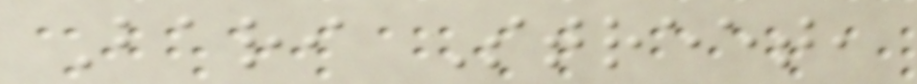Bari Street,
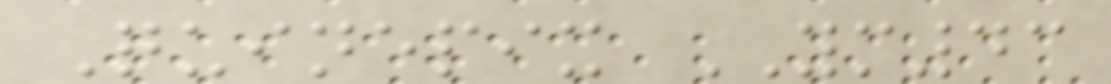Quinepix YM43
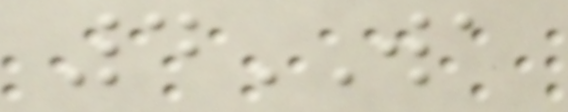4WA
